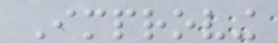Improving
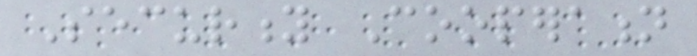Security Cooperation
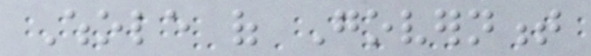Whole of Government
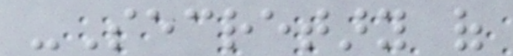-Secretary of
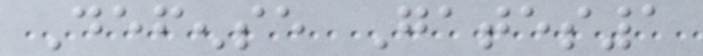Defense Gates1
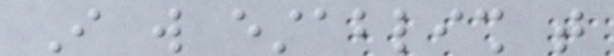I will establish that
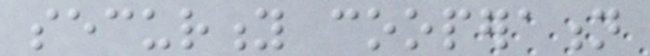security cooperation
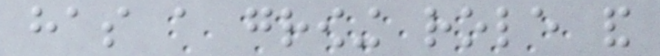has a growing role and
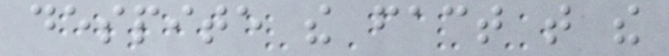despite the fact that the
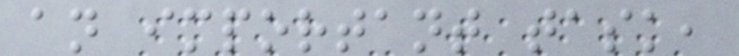an important task,
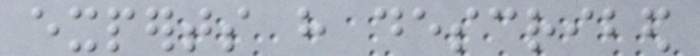experts have described
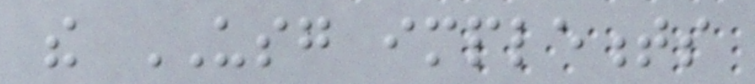the USG implements
